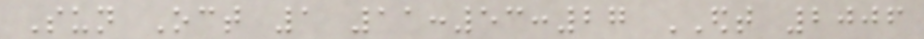Sun Oct 1 11:53:27 EDT 2006
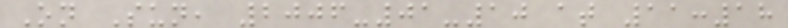On Sun, 2006-01-10 at 11:18
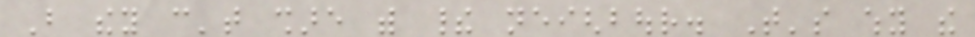But they can't share with their neighbour. That's why the
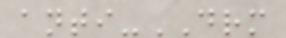anti-DRM
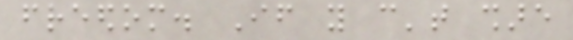freedom. If you can't share
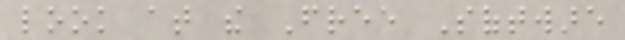look at the Free Software
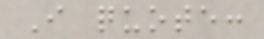I quote:
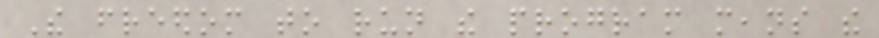The freedom to run the program means the
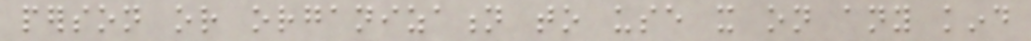person or organization to use it on any kind
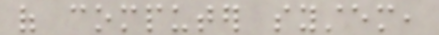of computer system,
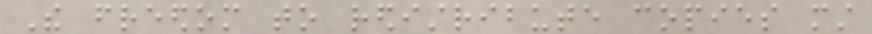The freedom to redistribute copies must
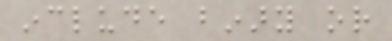include binary or
